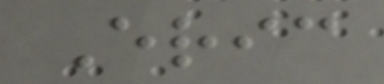Eric
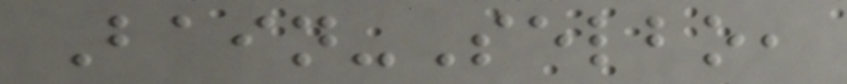Bain-Selbo,
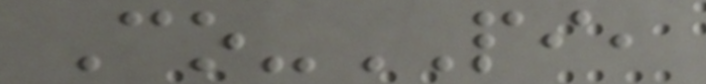Co-PI,
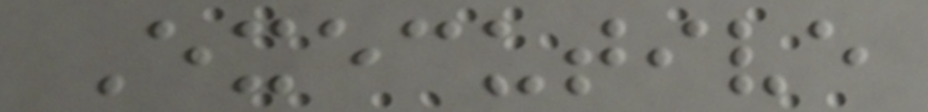Executive
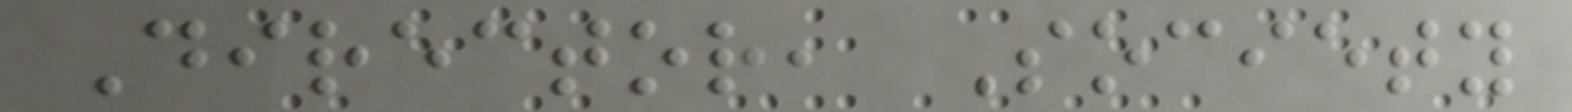Director, Society
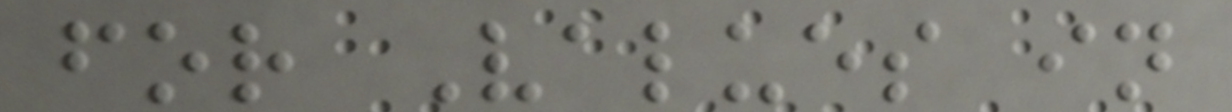for Values in
